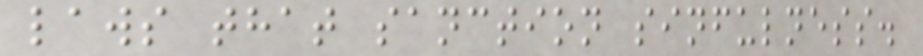laws that sanction sinfulness.
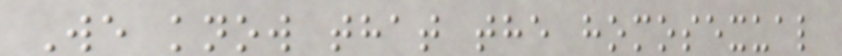We know that the homosexual
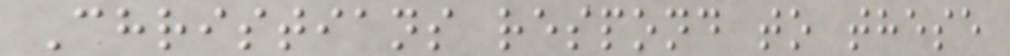Christians respond to these
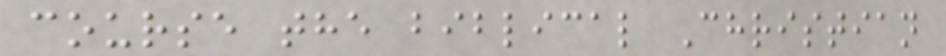course the biblical Christian
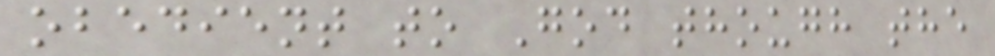obedient to God though the
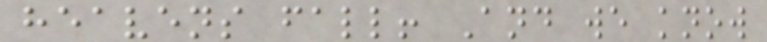heavens fall! And we know
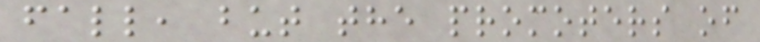fall, but the promoters of
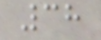38
